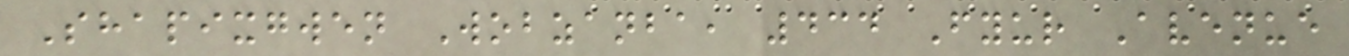Shapixgwen Wobzanba, 434 Fyur Avenue
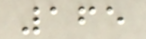165
